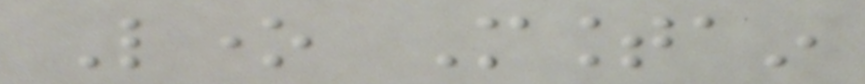Lone Mountain
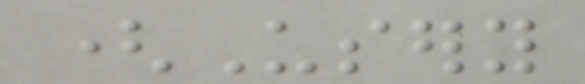(Usery
